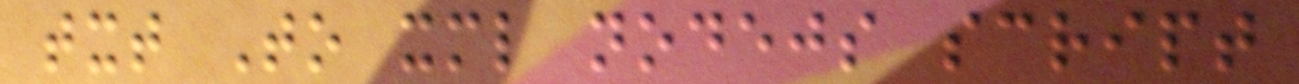txt To xml nodejs script
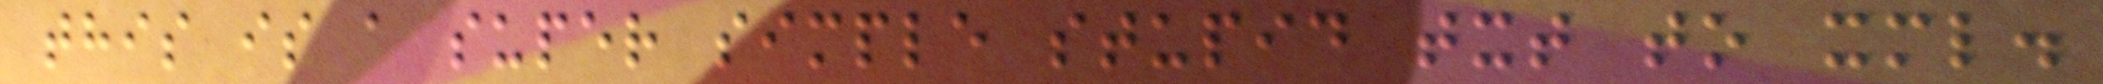this is a super simple stupid txt to xml.
